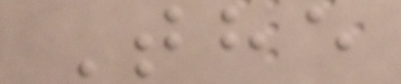The
